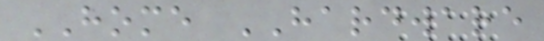HOME HARDWARE
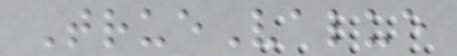TrueValue
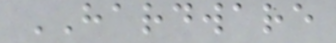HARDWARE
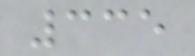335
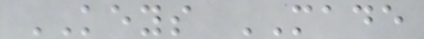KEYS MADE
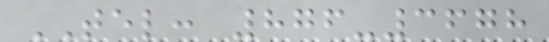TEL: 876-3678
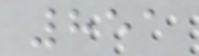851
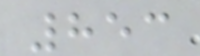853
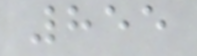855
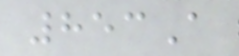853A
